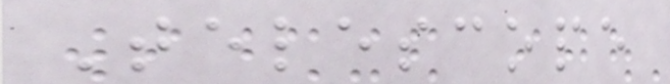Telescope
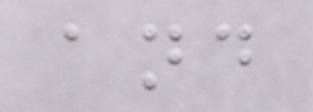and
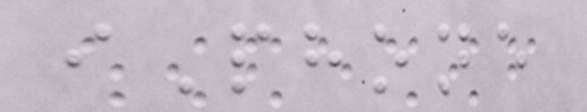iPhone
